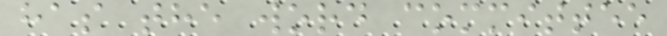has the word committee
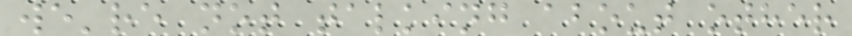we're not talking about other
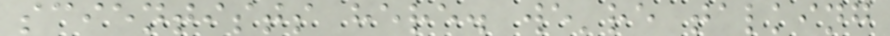scientists here. we're talking
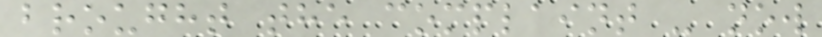brought the complaint - now
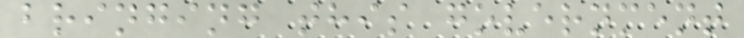bringing this government
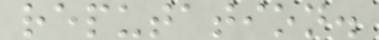reputation.
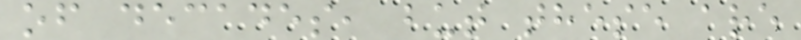of decades, but these are
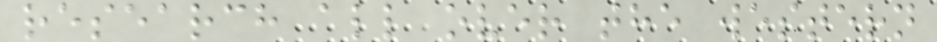research all over the western
